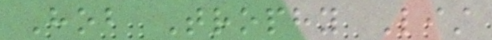Hob Trophy List
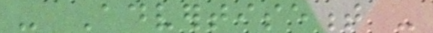- Advertisement -
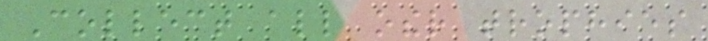Collect all other trophies
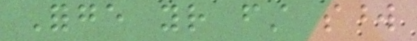Forge your first sword
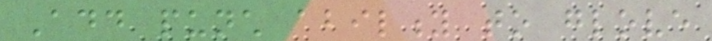Add punch ability to glove
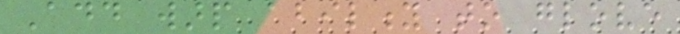Add warp ability to glove
